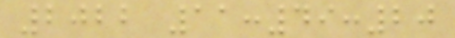2022 11:49:20
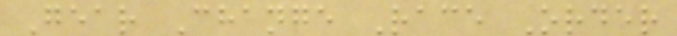Gear Change Race Order
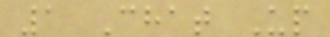1 Chat Up
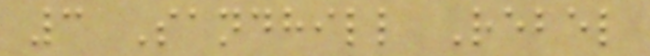3 Sandhill Rebel
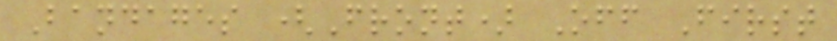Bandages (Front) Off First
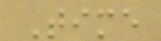Time
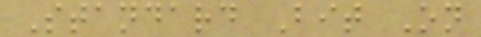Standard Bit On
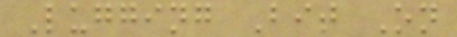Lugging Bit On
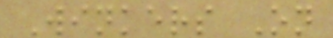Winkers On
